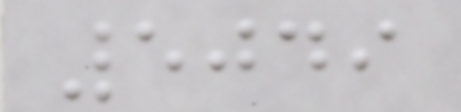5049
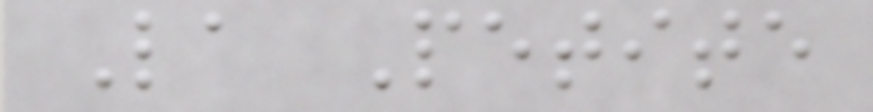La Petite
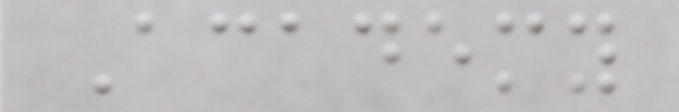Academy
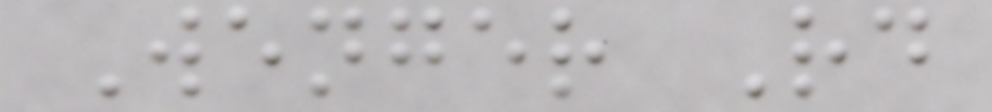Wenger Rd
